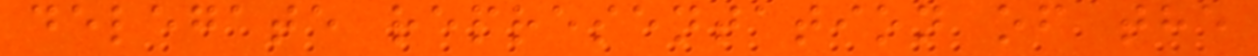delegate representation of the
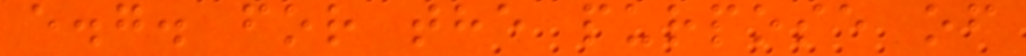e.g. for the purpose of
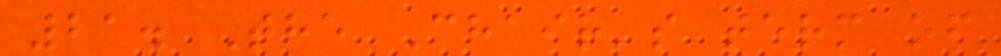21. The Chair's term of
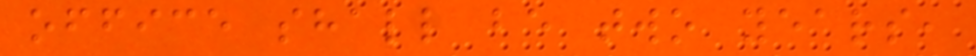office shall be two years,
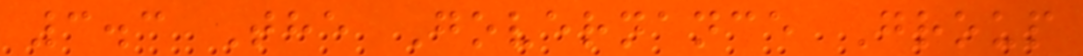3.3 The Governance Group
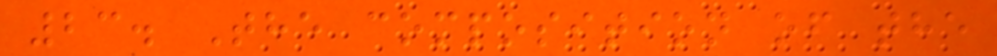23. The composition of the
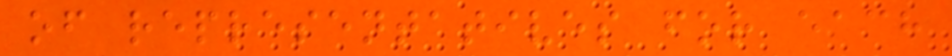of representatives for each
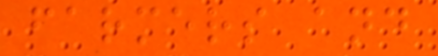farmers and
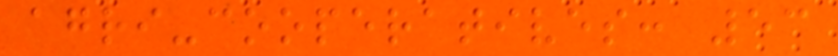agri-cooperatives: 53
